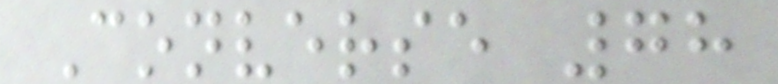Converse 78
